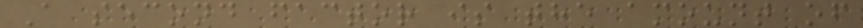A second factor is the amount of
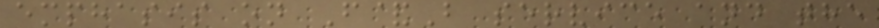emphasis on F&B service and the
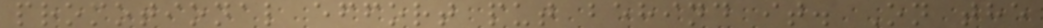promotional effort put behind it. On the
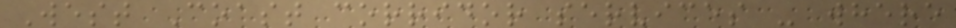West Coast corridor services - where
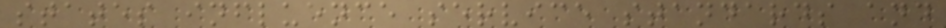states influence service standards and
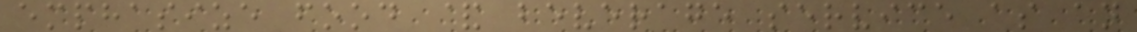emphasize food & beverage service as an
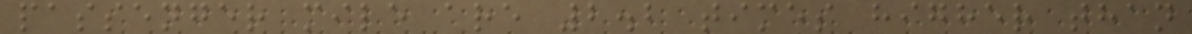passenger mile are 2.2 times higher than
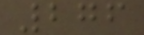276
